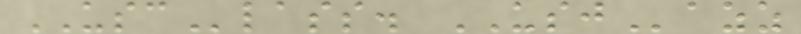USClass. USJazz
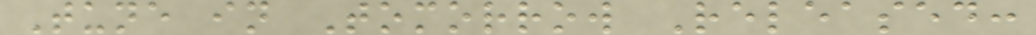Tune in Tomorrow Released:
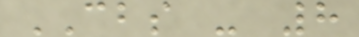CBS - 8
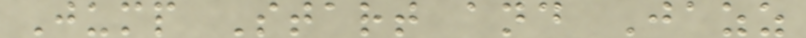Jump Start and Jazz
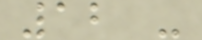12 -
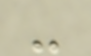-
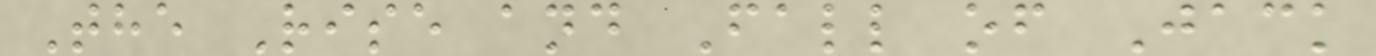The Rise and Fall of Jack
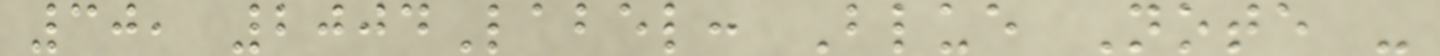30, 2004Label: Blue Note -
